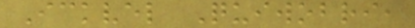Ickvel Quiwobri,
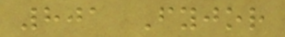801 Fyjor
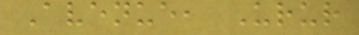Avenue, Urur
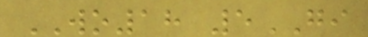WO18 5GI
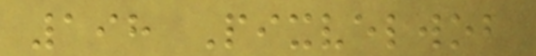198 Pixvelwob
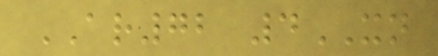AR72 4XN
